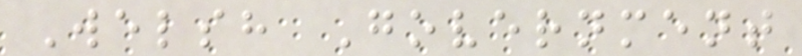Welsh Government
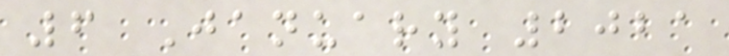6 January 2021
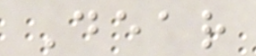Dear
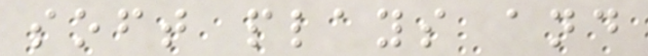soft plays and
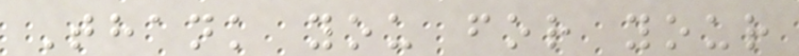Thank you for your
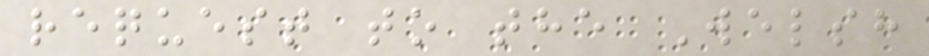request to the Welsh
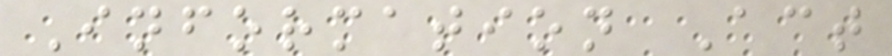Information Act
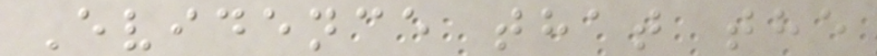Evidence that the
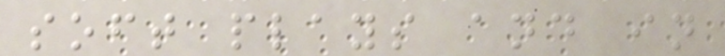soft plays and in
